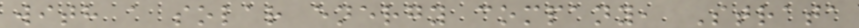with a solar energy company, Strata
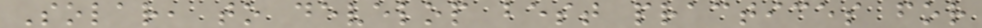Solar, to develop best practices for
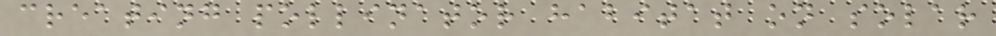creating pollinator habitat on solar
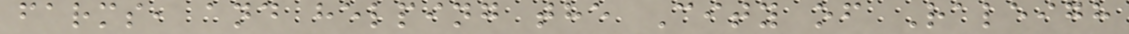farms, and helping the City of Raleigh
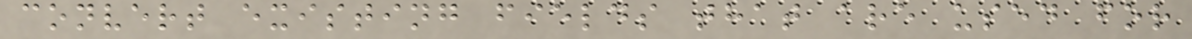convert existing fields that are used for
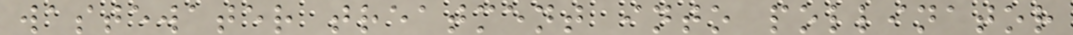wastewater treatment into pollinator
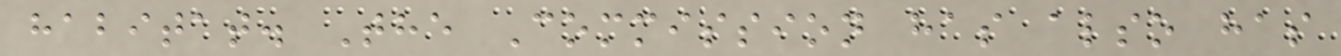habitat. The Commission has also has
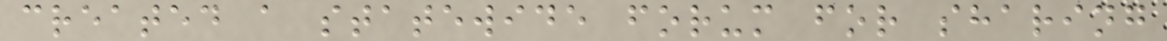created a statewide forum for sharing
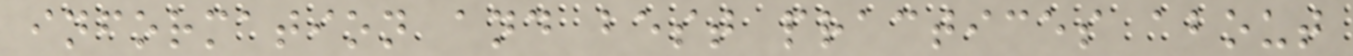information and best practices about
